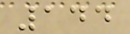144
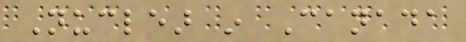Nuclear in Canada
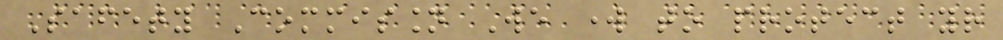Safety Commission We work to protect your
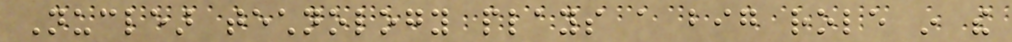Nuclear technology plays a big role in the
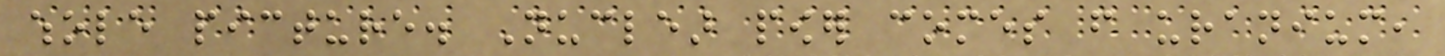whole picture. Nuclear power comes from uranium,
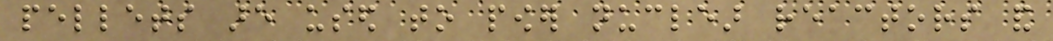pellets are used to power nuclear reactors and
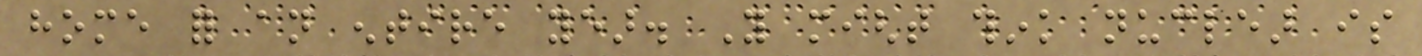home for an entire year. You might think nuclear is
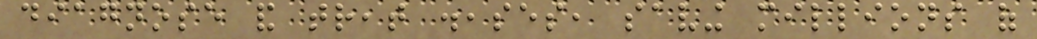diagnose and treat diseases, saving millions of
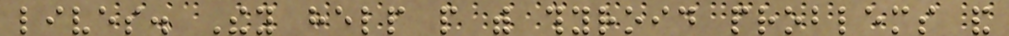lives. They help people with thyroid problems and
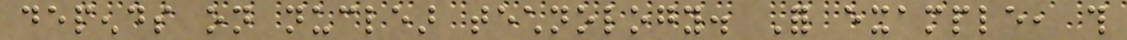depends on nuclear technology. For example, this
